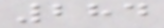284
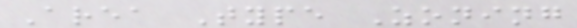Area Type Zoning
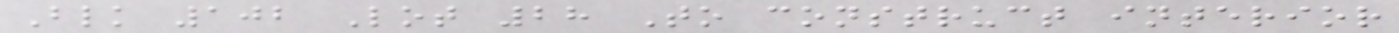Blk 102 Lot 28 To construct interior
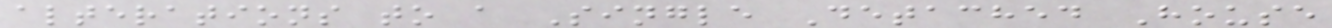alterations to a Single Detached House
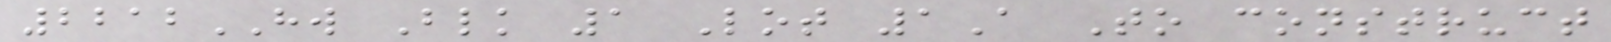2212HW Blk 1 Lot 1A To construct
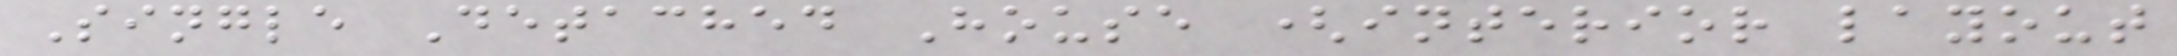Single Detached House (interior layout
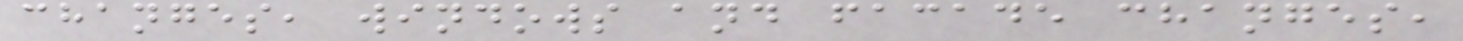changes, windows and facade changes,
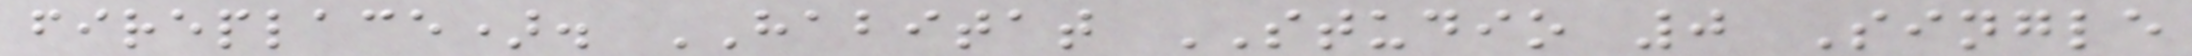fireplace). HABITAT STUDIO 0 Single
